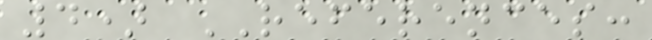4) REFERENCES:
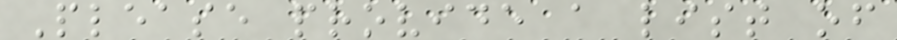Please provide a list of
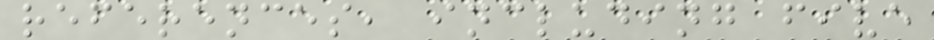references, including five
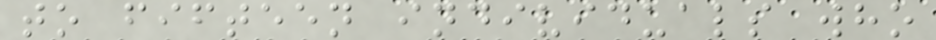to fifteen individuals who
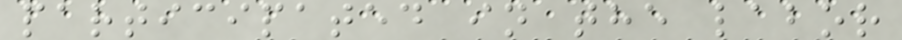participated in the labor
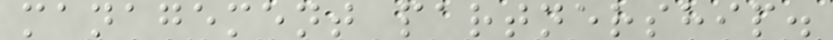management partnership.
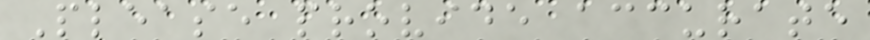Please provide accurate
